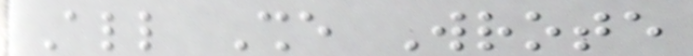All She Wrote
